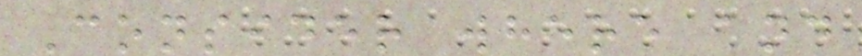Consider where and
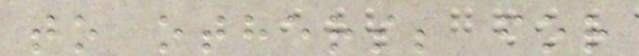to others; for
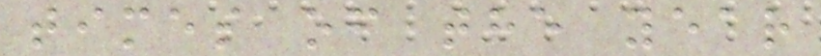times of the year
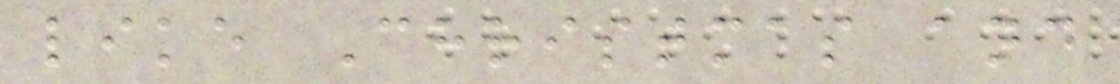like Christmas and
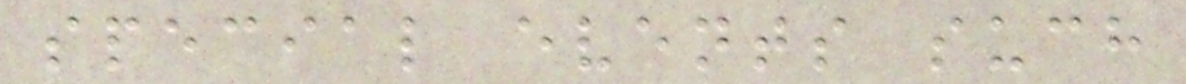special events such
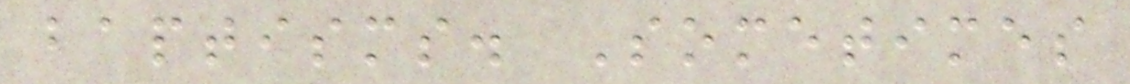baptisms. Sometimes
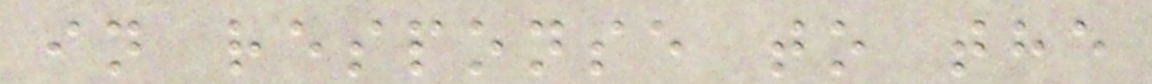in response to the
